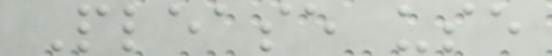Please use
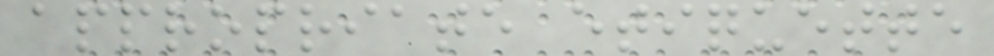appropriate etiquette
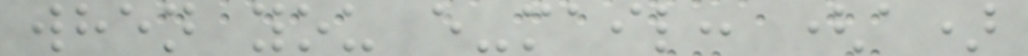when you e-mail: (a)
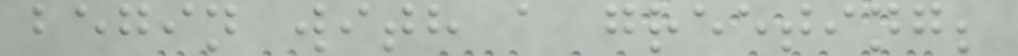begin with a greeting;
